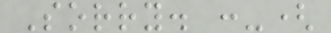Sorry. :-(
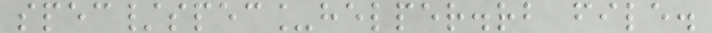spec/spec_helper.rb file.
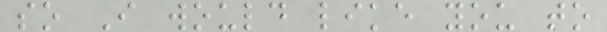so I would like you to
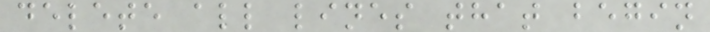delete all lines that begin
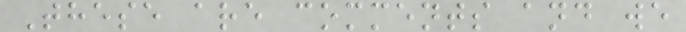These are comments and we
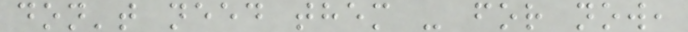don't need them - for now,
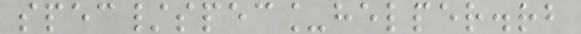spec/spec_helper.rb
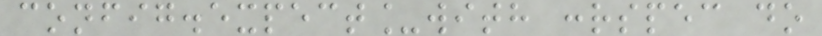config.expect_with :rspec do
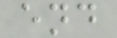end
